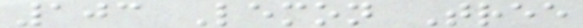103 Lemon Tree
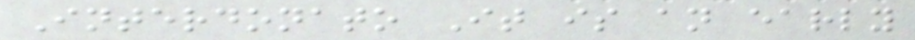Interdonato It is an early
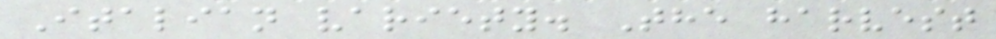Italian variety. The harvest
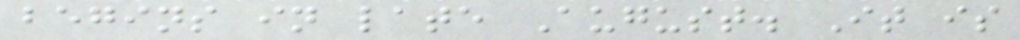begins in late August. It is
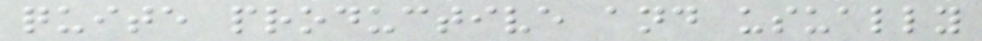quite productive and usually
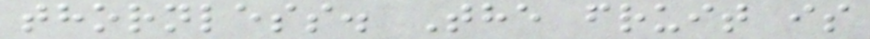thornless. The fruit is
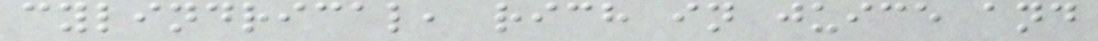cylindrical, rich in juice and
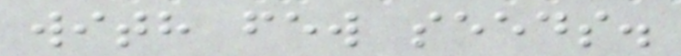with few seeds.
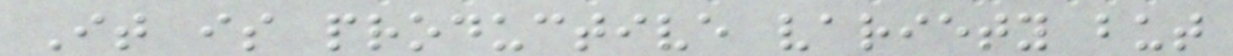It is productive variety but
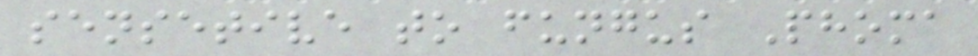sensetive to fungus Phoma
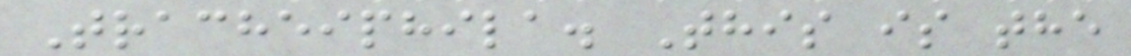Tracheiphila. This is the
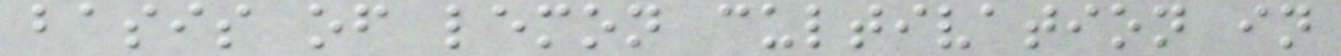basis of lemon cultivation in
